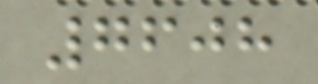7608
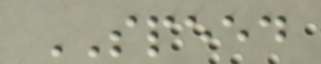SPEED
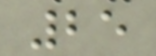25
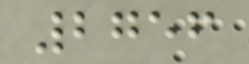2756
